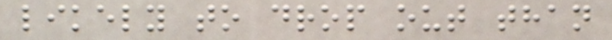likely to drop out than
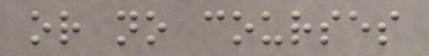or no courses
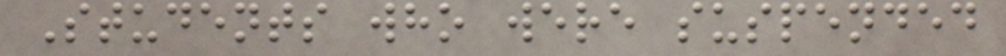Students who were suspended
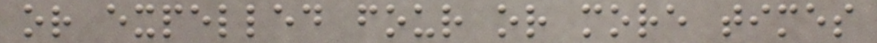or expelled four or more times
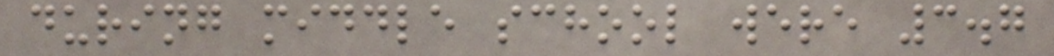during middle school were 3.7
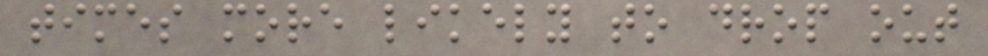times more likely to drop out
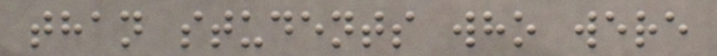than students who were
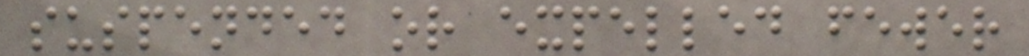suspended or expelled fewer
